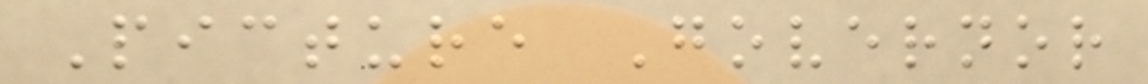Picture Governor
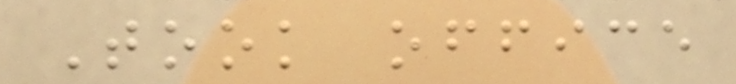Took office
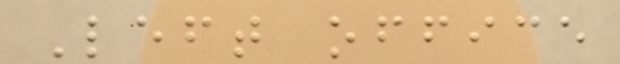Left office
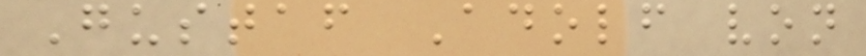Gustaf Adolf von
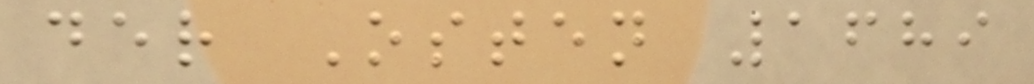der Osten 1689
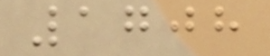1708
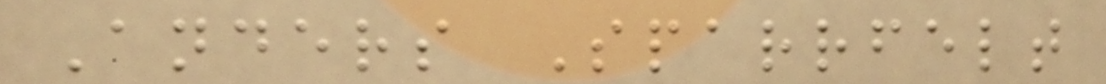Anders Sparrfelt
